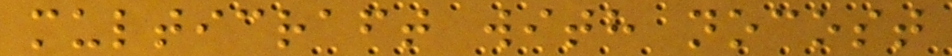multicraft with nocost
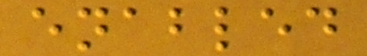enabled
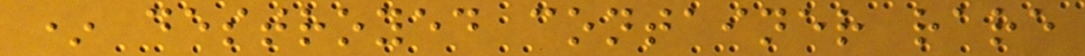* destroyed container rare
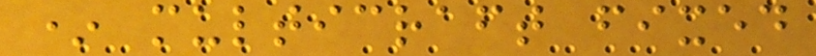* multicraft fixed
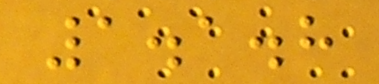1.1.8
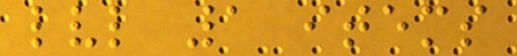lvl 1 items
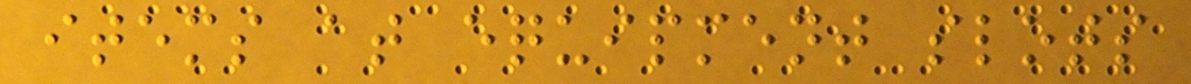items at equipment slots
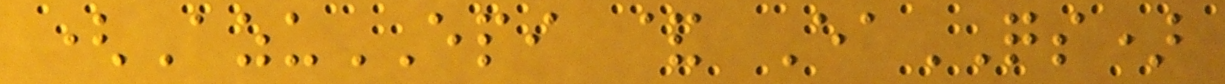(AzuEPI & EaQS)
